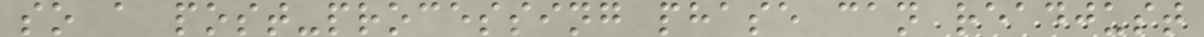so a post-processing phase can readjust
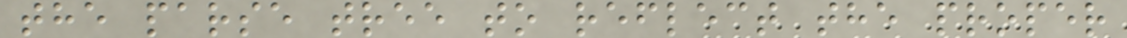the parse tree to reflect the proper
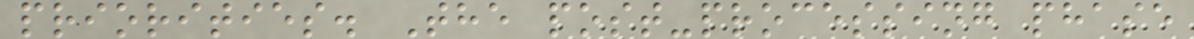priorities. The post-processing phase
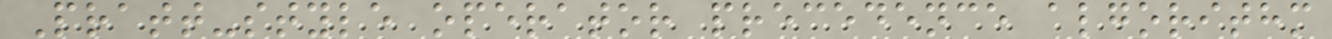Pratt-style operator precedence algorithm
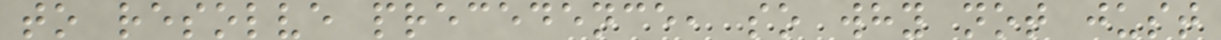to resolve precedence, so why not just
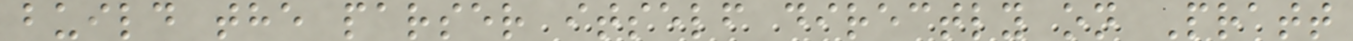build the parser itself directly on Pratt
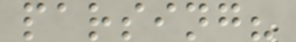parsing?
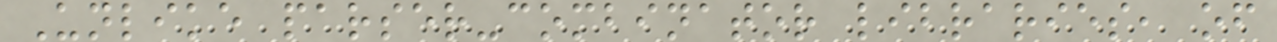Unlike parser-combinator libraries, of
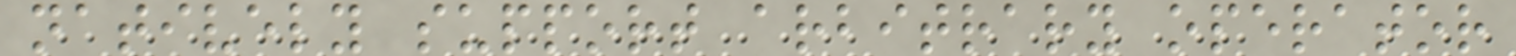natively support arbitrary operator
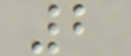2
